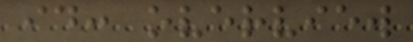id: overview
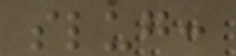slug:
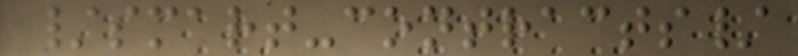/smart-contracts/
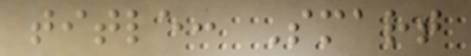title: Smart
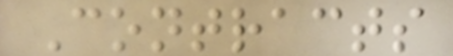Contracts
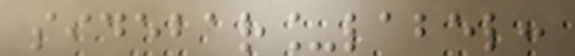sidebar_label:
